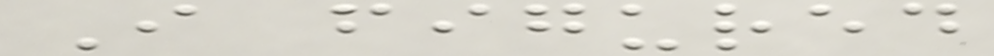I figured
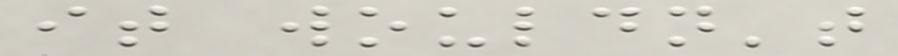it wouldn't
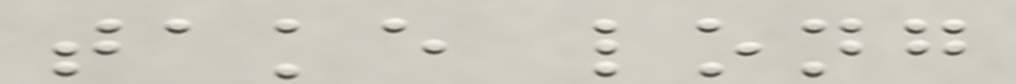take long
